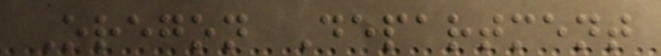Oregon Department
